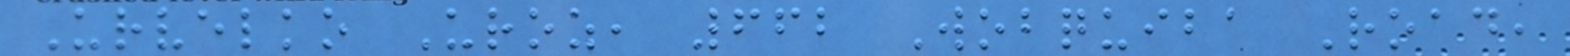Urvelko Uroz, 662 Wobquiba Road,
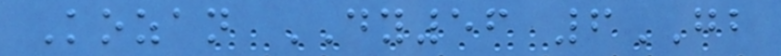Kozan DY56 6GB
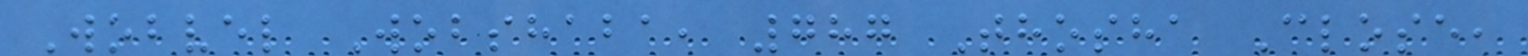Wobvel Wobshaba, 787 Thosha Close,
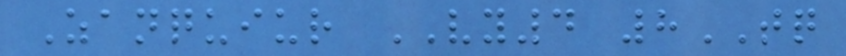Zanquiur VY4 8TQ
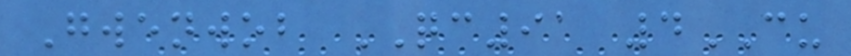Gwenwob QC91 4CU
